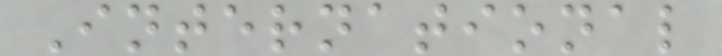International
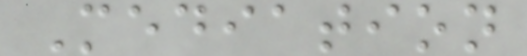Mediation
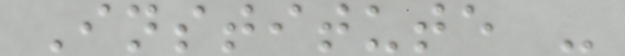Institute -
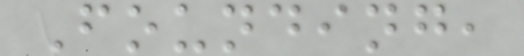Founding,
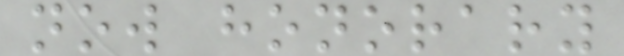now honorary
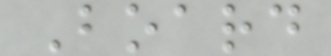Board
